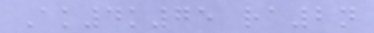Ak4k75 ra2n
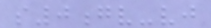s0gv-vj
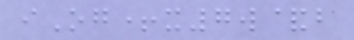iOg+x7w&b
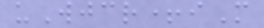uWjcr+iM
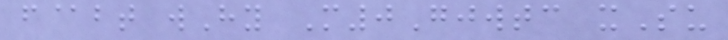f@bt wHy M0Gjwtc xSu
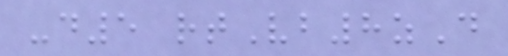-d5 rtVb8zD
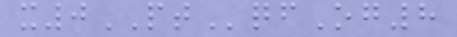x0PTqfOg8
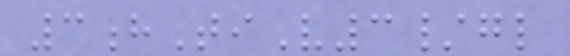3hTiV3/gl
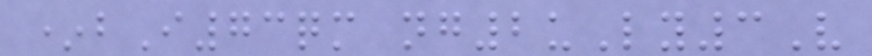*bI73qm ng2uLy3V
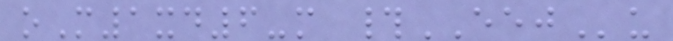oM1xd6-m #EEJu
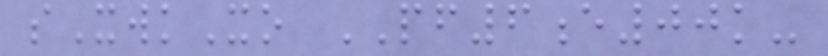sXwkXo PF6e00k-
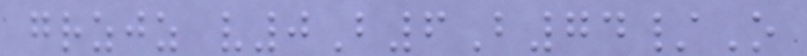grzjz v0B6B74/O
